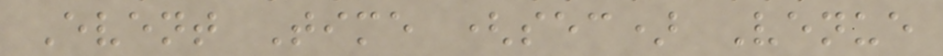Event Time (sec) Venue
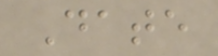Date
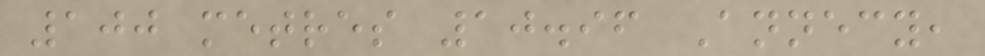100 metres 10.96 Annecy,
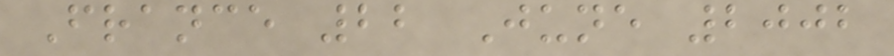France 22 June 2002
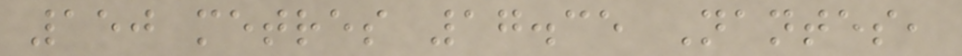150 metres 17.35 Nantes,
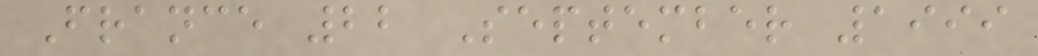France 22 September 1999
